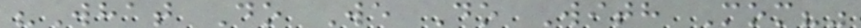"What Do We Do With Mom?"
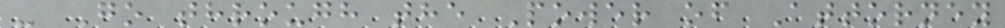- Go through the Power of Attorney
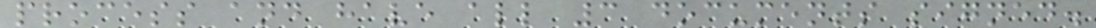process and have all 3 documents signed.
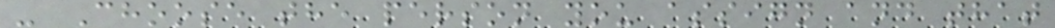- Choose the person you assign and that
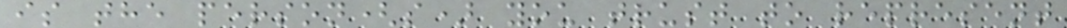is the person(s) you trust to represent
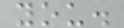you.
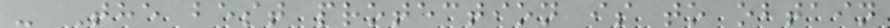- The best protection is to obtain
